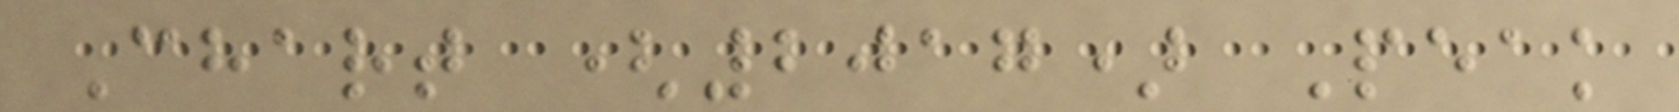Chart (2017) Peak
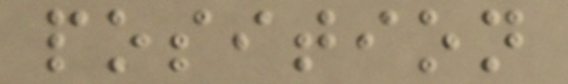position
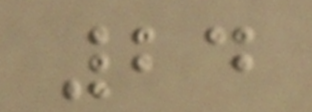24
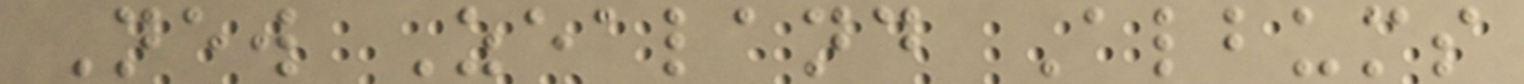New Zealand Albums
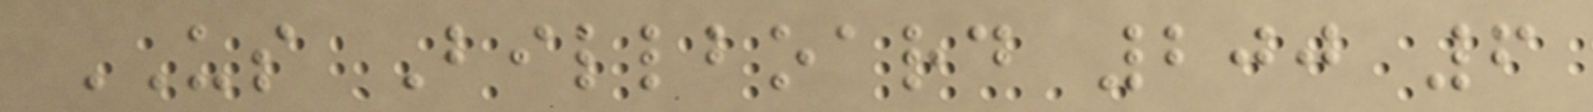US Billboard 200 6
